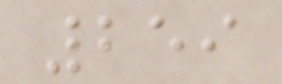259
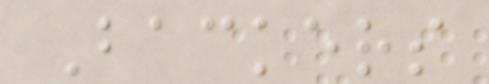Backers
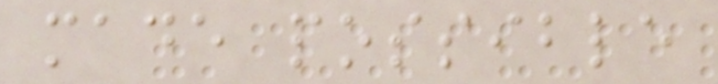made possible
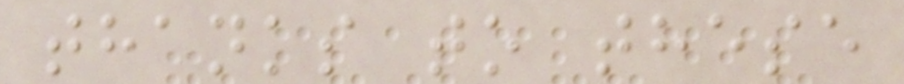thanks to these
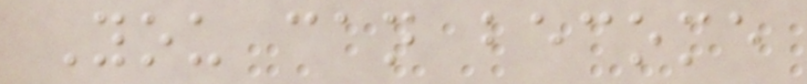You can become
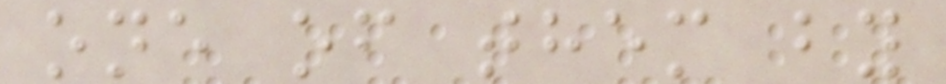one of them by
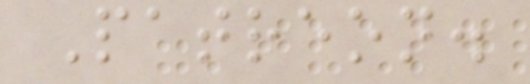Patreon.
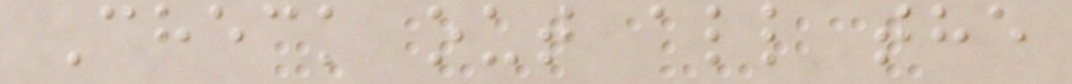Check out all the
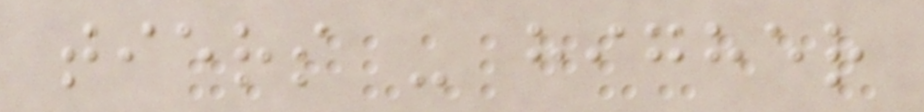tiers - higher
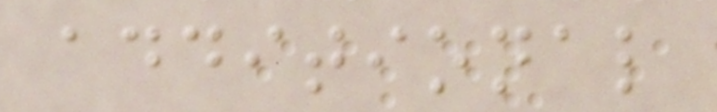additional
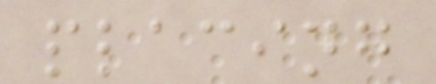placing
